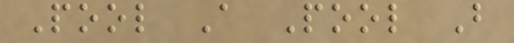Pool A Pool B
